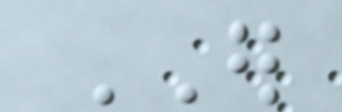ER
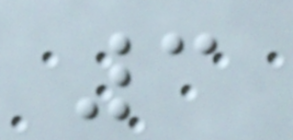3
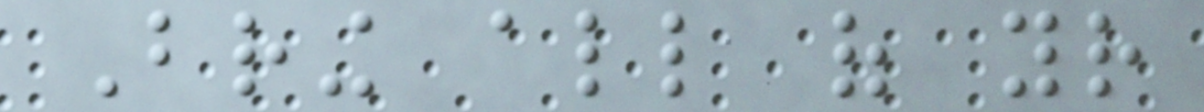Bring all of your
